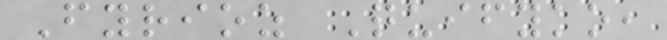Fyrioz Quifyko,
